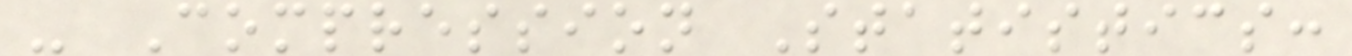- Compression Statistics:
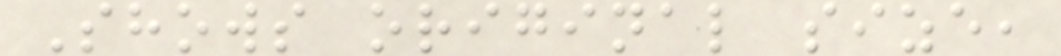Shows original size,
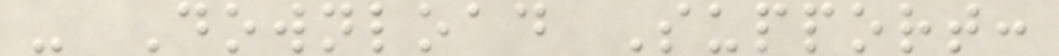- Download Support:
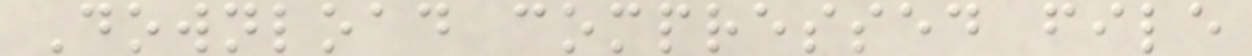Download compressed file
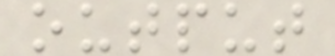output
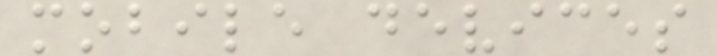mobile devices
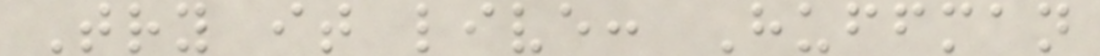Try it live: Huffman
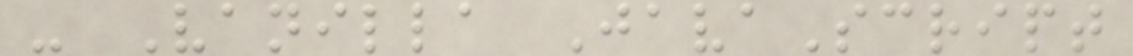- Vanilla JavaScript
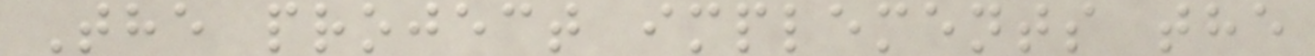The project implements the
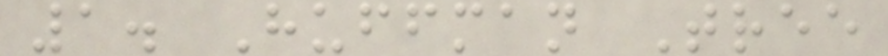1. Huffman Tree
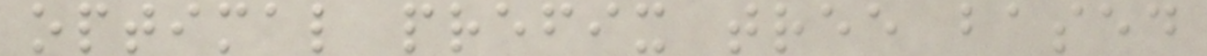optimal prefix tree based
